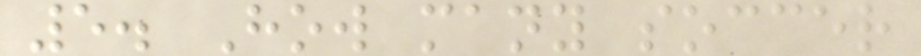5. How many soccer
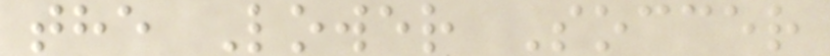the Lower Soccer
